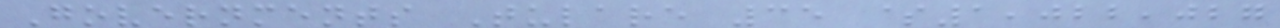Governments Tulare 35 $1,022,027
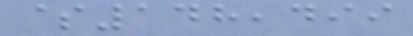$148,499
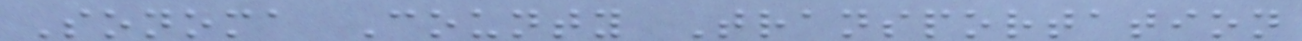Sonoma County Transportation
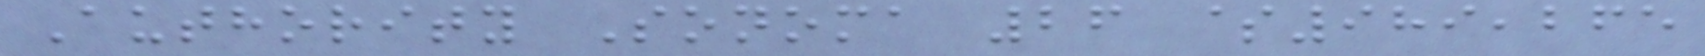Authority Sonoma 26 $989,265
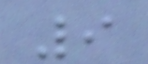9
